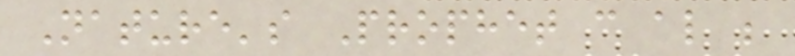Nature's Prophet can also be
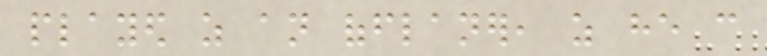played as an offlaner, as he can
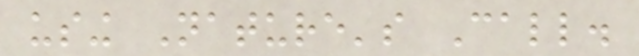using Nature's Call.
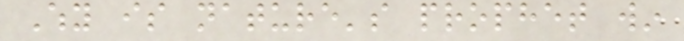Why is nature's prophet win
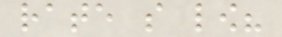rate so low?
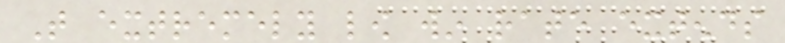That extremely low win rate extends
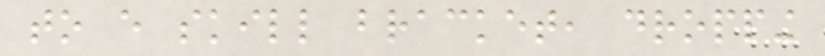to every skill bracket, dropping
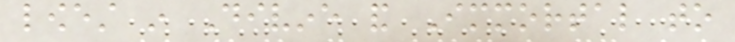lowest in Divine and Immortal to
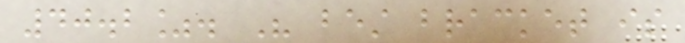40.2%. His best bracket is
